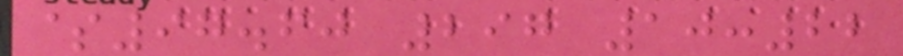$97.60 297 10:22
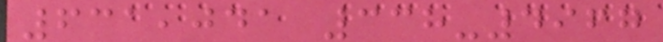631,041 338-4967
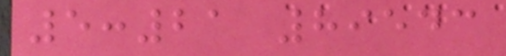5:21 89543
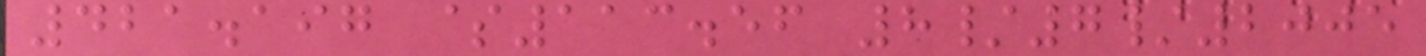421.197 $113.56 8/7/2005
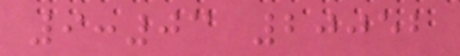9:03 20052
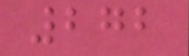272
